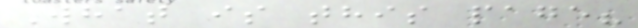What is this page?
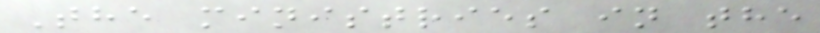The ministries in the
